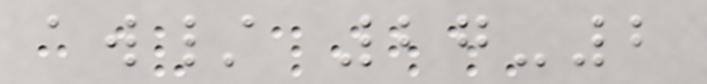aw/ 27-2
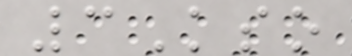3Kso
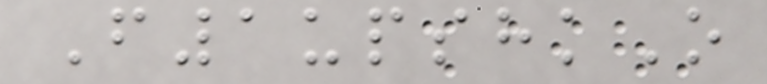F1upshkO
